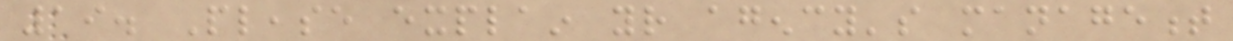19. Please explain your agency's management
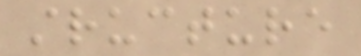structure
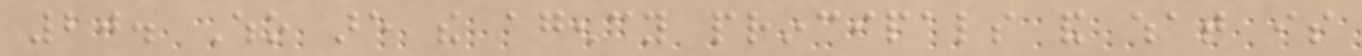20. Who are the agency principals and what is
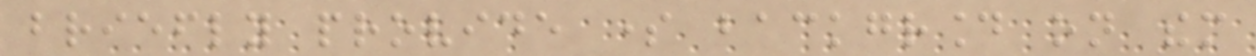briefly provide some background on them
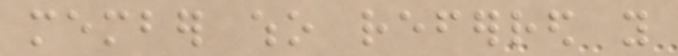member who referred you
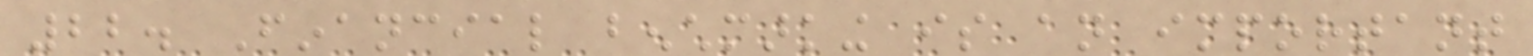22. Financial benchmarking is an important
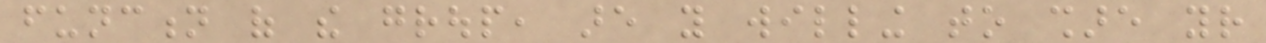function of the group, are you willing to share your
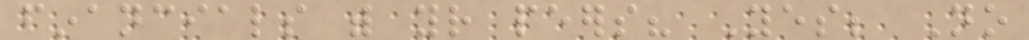financials with your peers? Yes; No
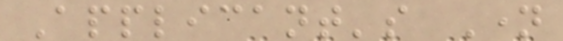Applicant's Name
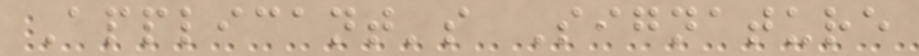Applicant's Signature
